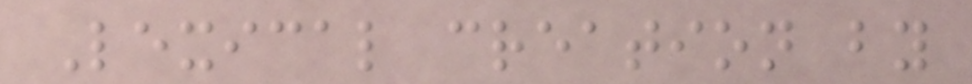Lexical creation by
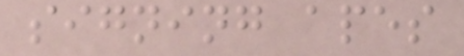signing apes
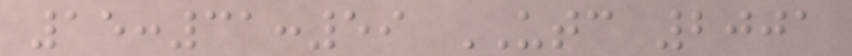15:31:59 UTC 2001
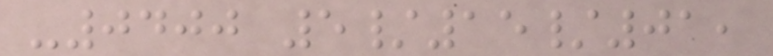-0400 5/15/01,
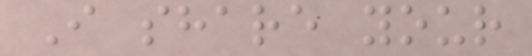I share your
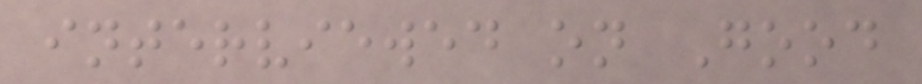interviewed on Good
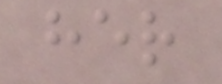her
